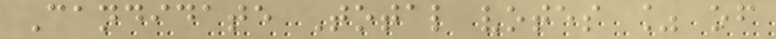Candidate Total votes % of
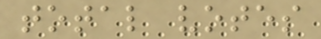total votes
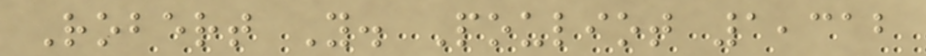Robert Y. Pouliot 1,312
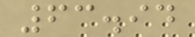63.94
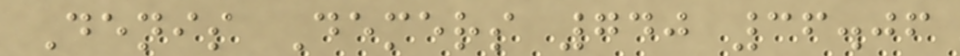Denis Demers 740 36.06
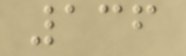136
